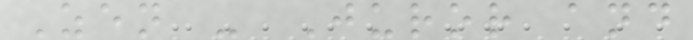Zen - Juror and
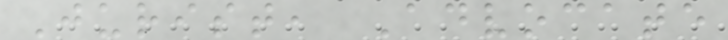Jurist, Advocate
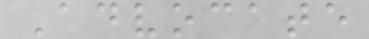Advocate
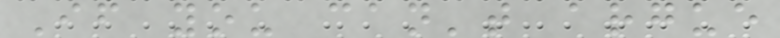If you can't argue
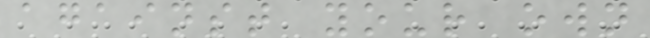against your own
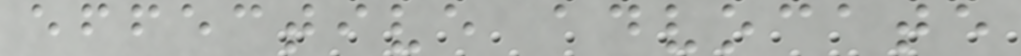effective advocate
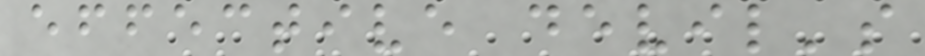effective devil's
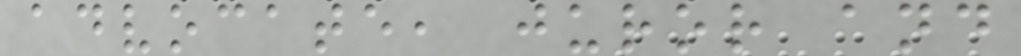advocate, juror and
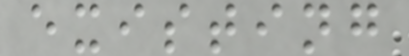existing
